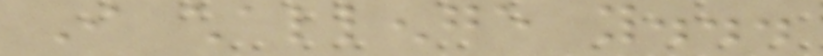I challenge you...
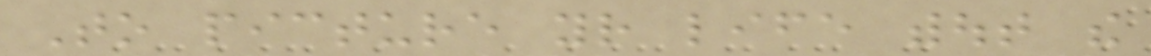To picture your life without the
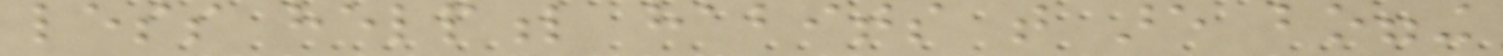less helpful habits that are bogging
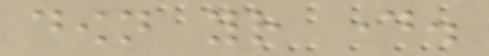down your day.
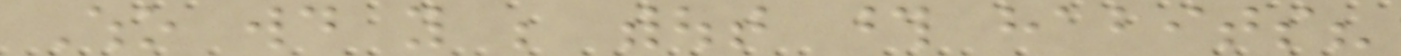Who would you be without those habits?
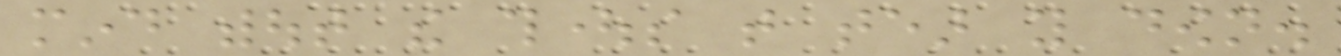mind without the thoughts that tear you down.
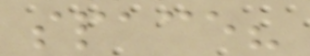space?
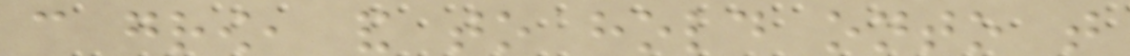can grow, and to hold onto that
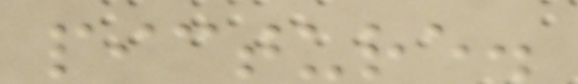picture.
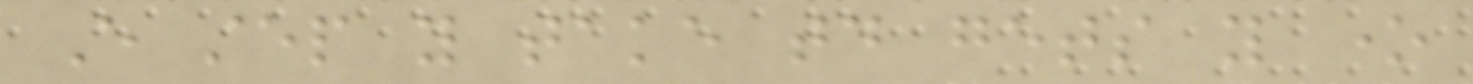Every step you take today gets you one
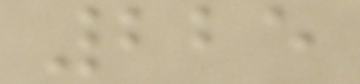225
